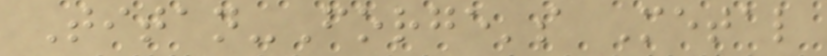Titan-Forge's Metal
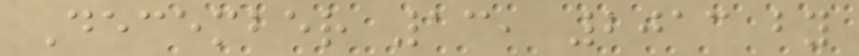December 13, 2013 by
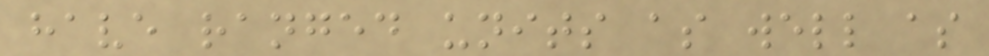have ranged units as well as
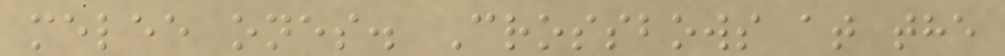melee ones. Crossbows at the
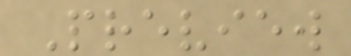Preview
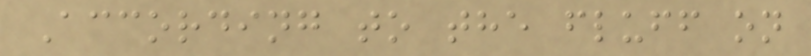According to the fluff on
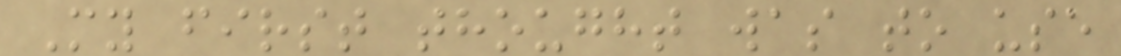My first thought was to use
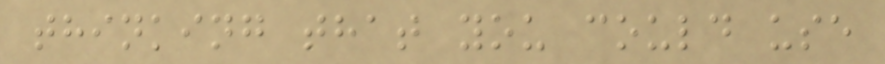thinking that you could use
